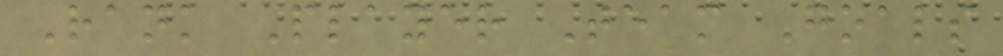Rank Player Team Goals
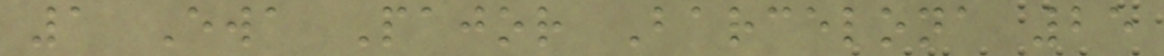1 Ewa Pajor Barcelona 25
